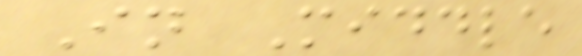In Middle
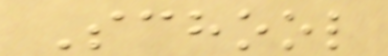School
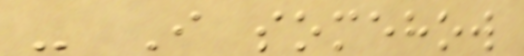- I somehow
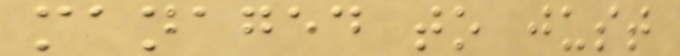managed to just
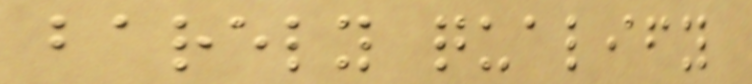barely qualify
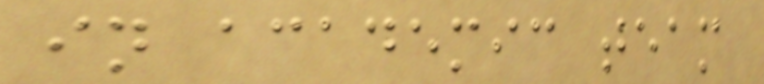in academic team
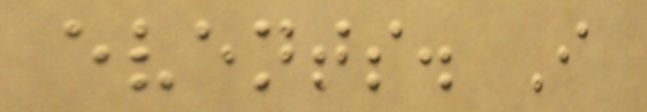events. I
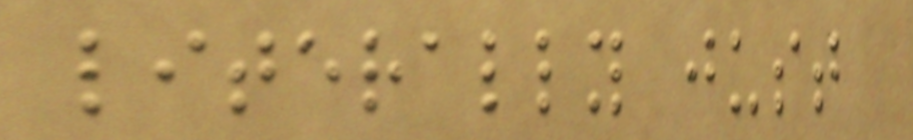literally just
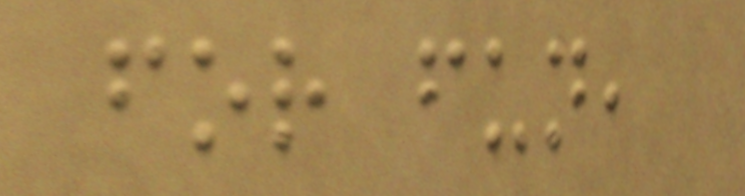for fun,
